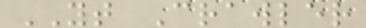YT Crawler
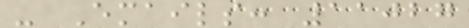- Emails: 11027
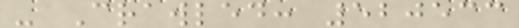- Crawled: 520533
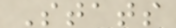Stats
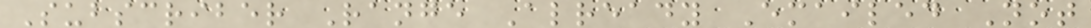Subscriber Range Already Emailed Not
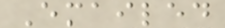Emailed
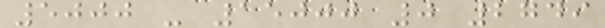5000 - 15000 0 2749
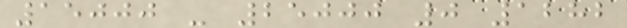15000 - 25000 0 1282
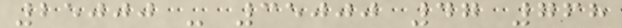25000 - 35000 47 768
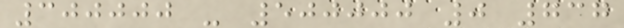300000 - 500000 0 737
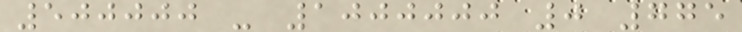500000 - 1000000 0 775
